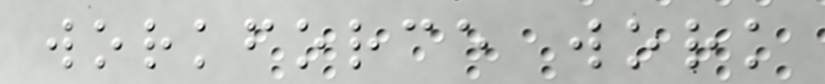workforce work
